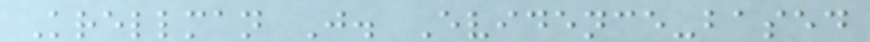Krellman J. Evidence-based
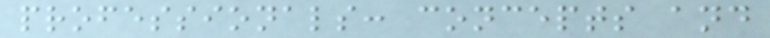professionals: concepts and
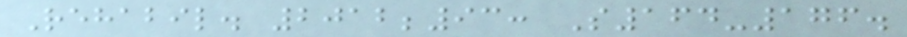Rehabil. 2012;93: S164-176.
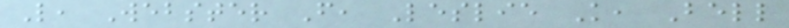L, Webster F, Leslie K, Bell
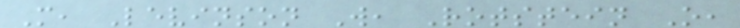M, Levinson W, Rotstein O,
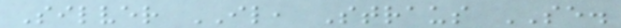Silver IL, Straus SE.
